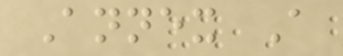Annex A
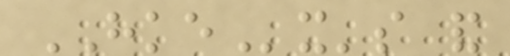HKEx's and
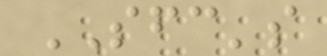SFC's
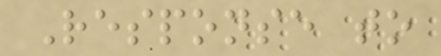Response to
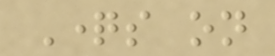Questions on
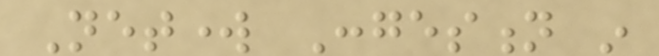Network Congestion in
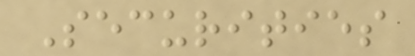Securities
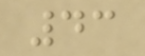43
